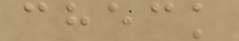check
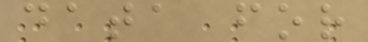data for
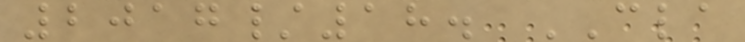2017/18. CLA
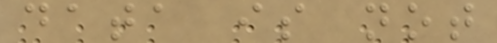data is not
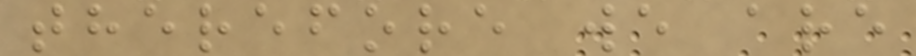therefore we are
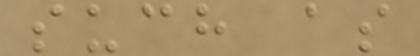such as
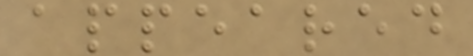appeared
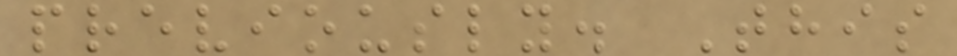previously. This
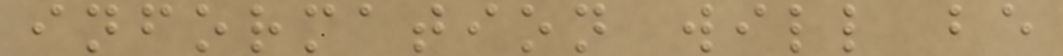information will be
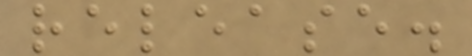release.
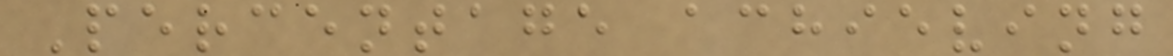Percentage achieving
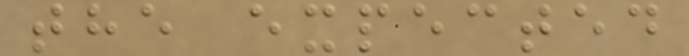the expected
